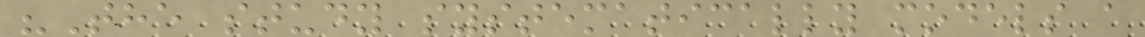"The study systematically models a
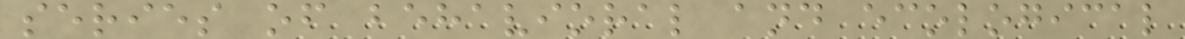series of behavioral and ecological
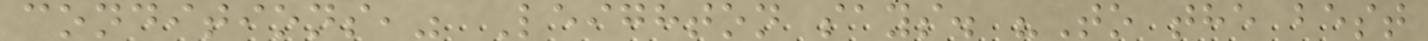conditions," Leighton says. "To the best
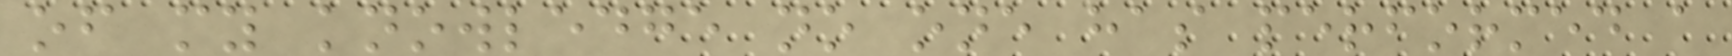of my knowledge no one has performed a
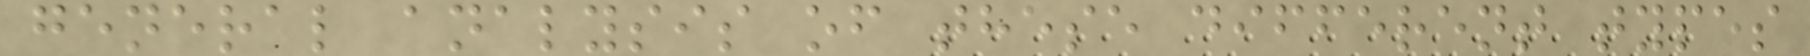general analysis of these different types
